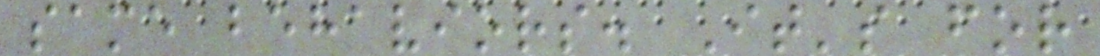same behaviors. It's for
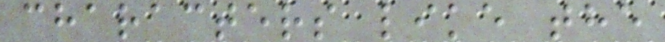characters like the
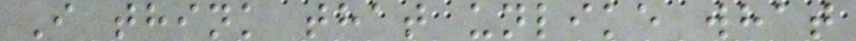I think that unlike what
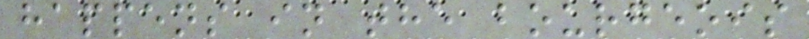happens in the bourgeois
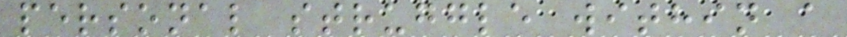personal struggle within a
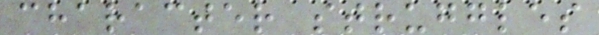character struggles
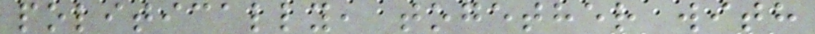politically, together with
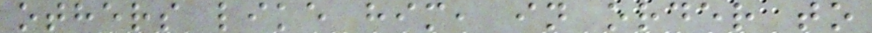others like him, in order to
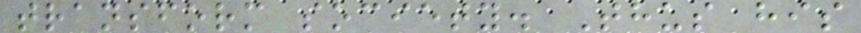transform society. Thus his
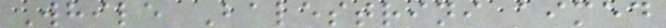While Balestrini aimed
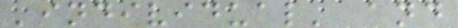'individual' and
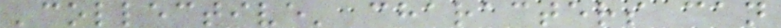'collective' characters can
